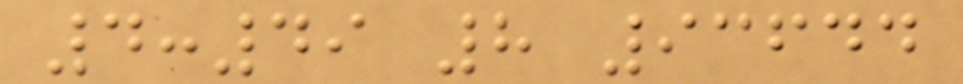4:49 8 93644
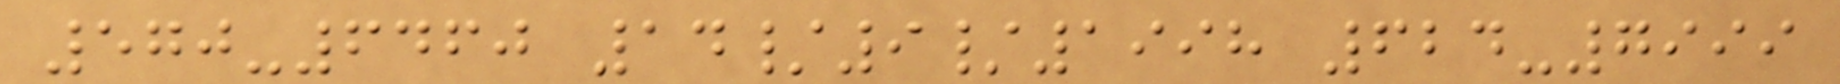570-6460 14/9/1998 624-7999
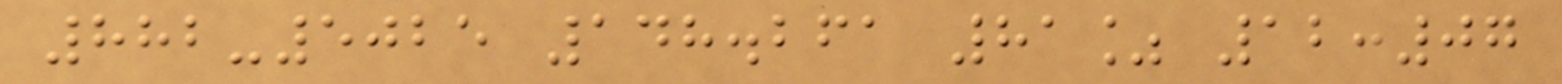882-5025 148.261 81% 12:07
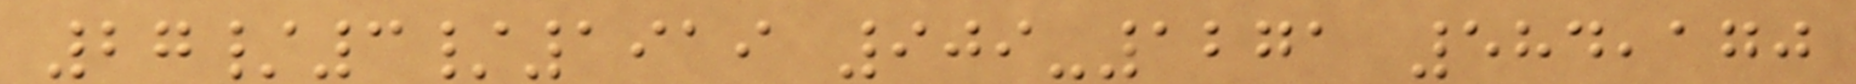27/3/1919 909-1271 584,170
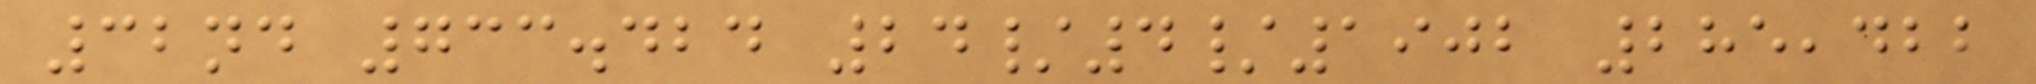32nd 733.424 24/4/1902 285,422
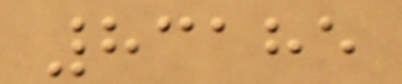83185
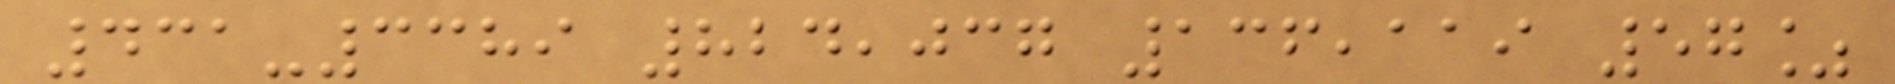431-3389 824,037 136,119 57%
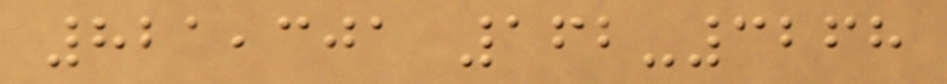821,301 162-3268
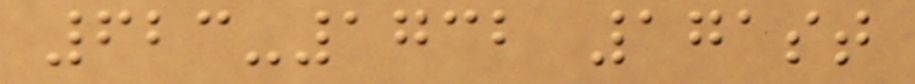623-1732 171st
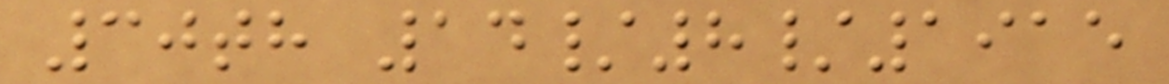30th 14/8/1915
